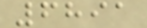6891
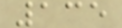135
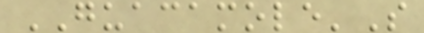GUACAMOLE'S
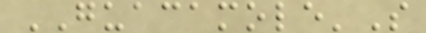GUACAMOLE'S
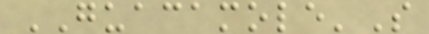GUACAMOLE'S
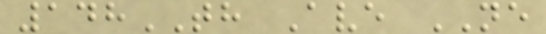148TH Ave NE
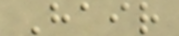Hair
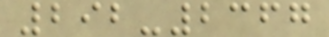292-2367
